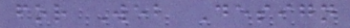for Web Design
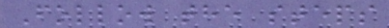Follow the steps
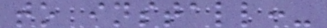to install:-
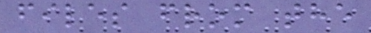files from the
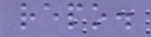repo.
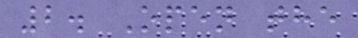2. Open the
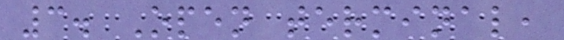3. Open terminal,
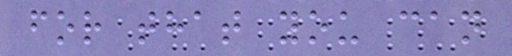for that you can
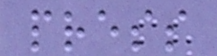press
